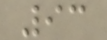93
